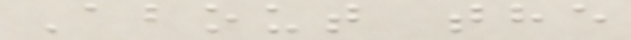About the
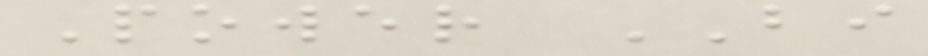Power BI
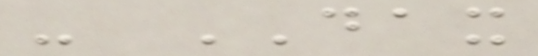- DAX
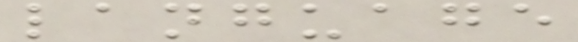language
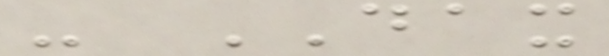- DAX
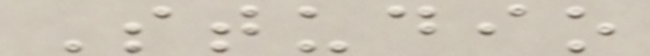Studio
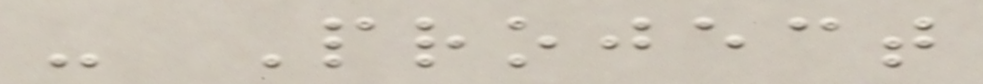- Project
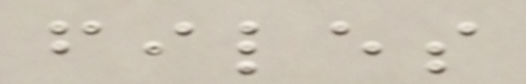files
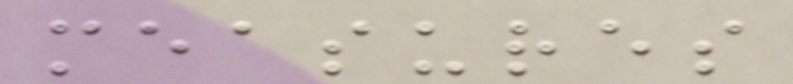measures
